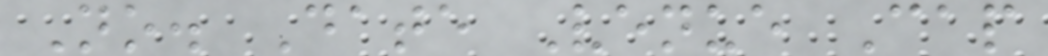No. Date Venue Cap
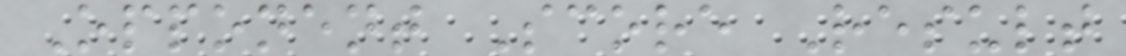Opponent Score Result
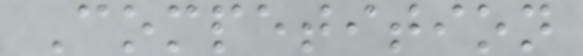Competition
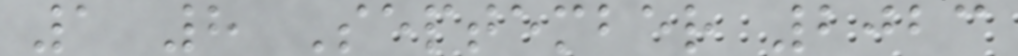1 8 September 2023
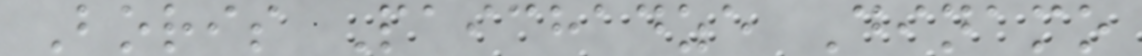Boris Paichadze Dinamo
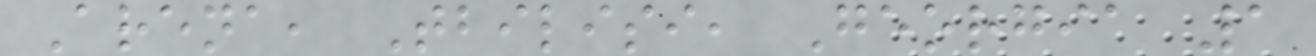Arena, Tbilisi, Georgia 1
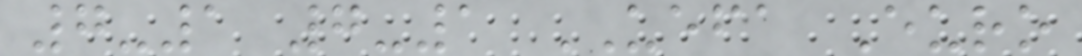7-1 7-1 UEFA Euro
